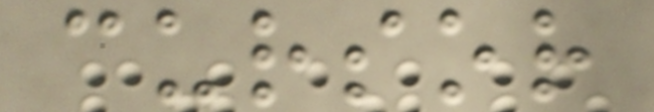cursor
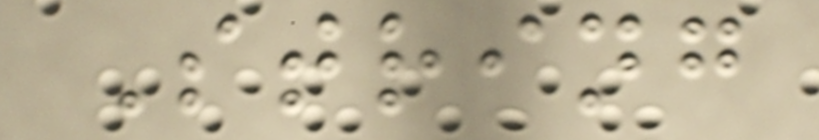String
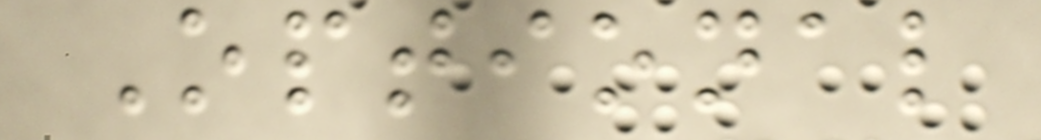Optional
